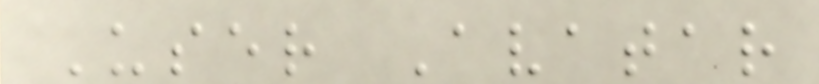User Avatar
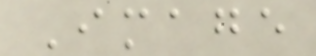Image
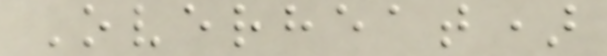Overheat)
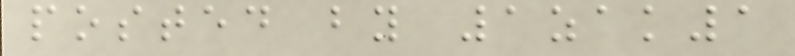posted by 1zak1
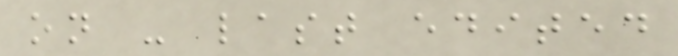on - last edited
